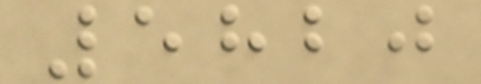5820
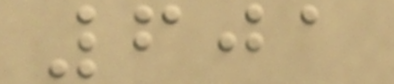601
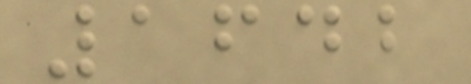1642
